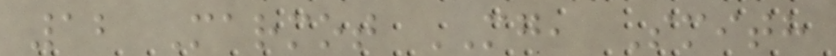12 Marmot MG, Smith
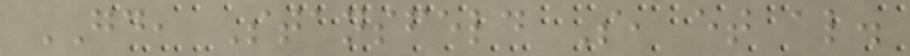GD, Stansfeld S, et al.
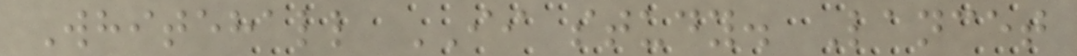Whitehall II study. Lancet
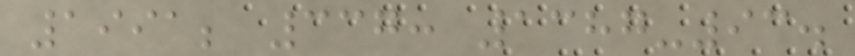1991; 337: 1387-93.
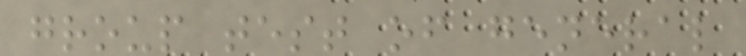group test of general
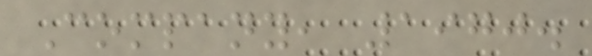Company, 1970.
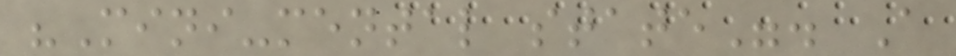"Mini-mental state". A
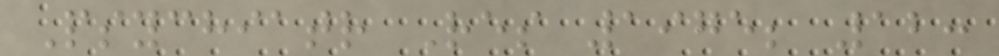Psychiatr Res 1975; 12:
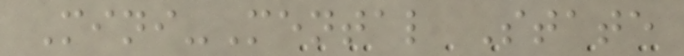Mini-Mental State
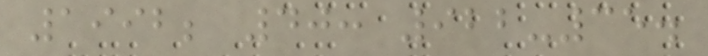1992; 40: 922-35.
